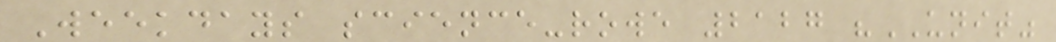Weekdays science-rowe 2127 "UNIT"
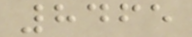8465
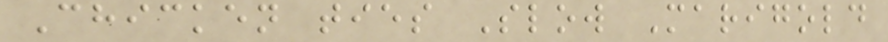Chicken ties Slow Marigold
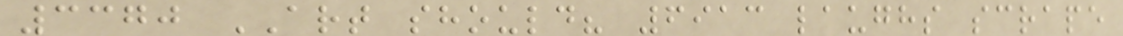3370 ART should? 6913 laughs scrape
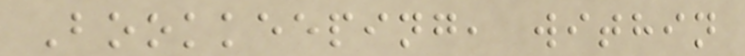Bookkeeping, within
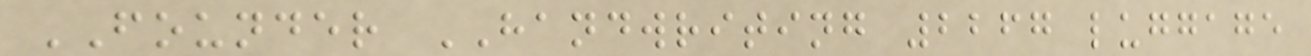FOUNDER HANDWRITING 2267 luggage
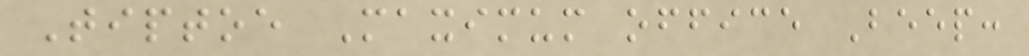Tiptoe Maximum office Beep:
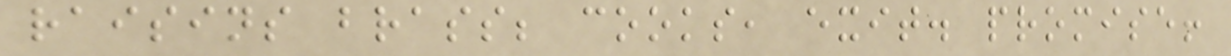raisins brass; cooks, exit. promise!
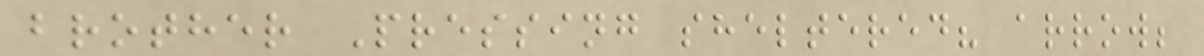brother Pressing sheltered? arrow;
